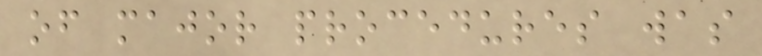of major procedures was
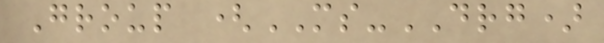Group (MS-DRG)
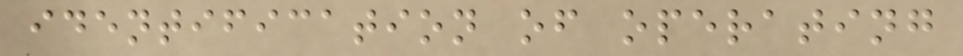identification of operating
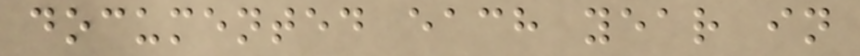documented each year in
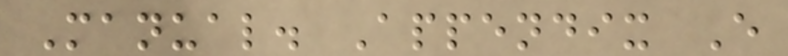Manual. Appendix E
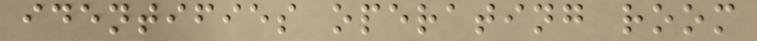identifies operating room
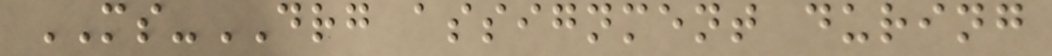MS-DRG assignment during
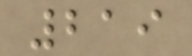219
